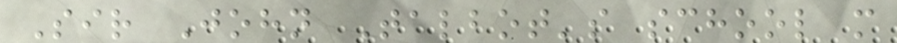Sir John Talbot's school m
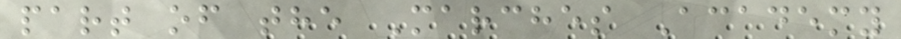part of the Marches Academy
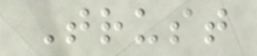Trust
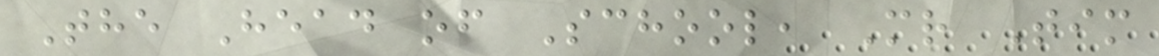The Head of School, Mr Tim
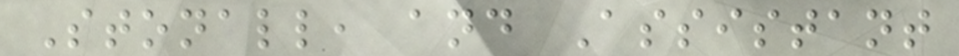Stonall, and Assistant
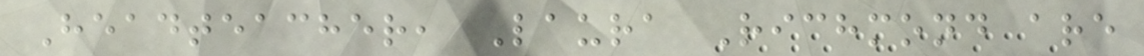Headteacher, Laura Richmond are
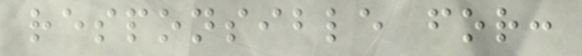responsible for:
